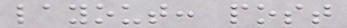layout: post
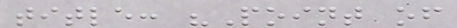title: "Point of
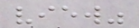view"
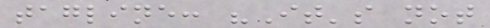tagline: "It's not
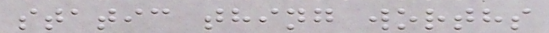static thing worths
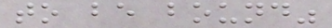to be bound"
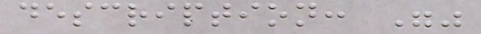description: ""
